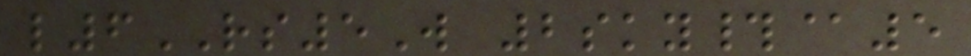l6RS5W 2sky#@5
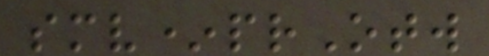smv*prOtw
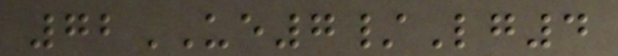72UE7/Lg4
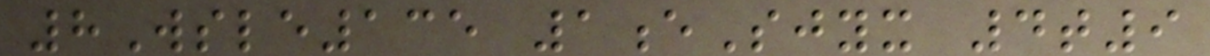8Wsle135 1eSjyx 4t9
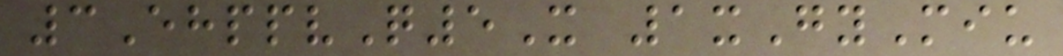3EhppvQ5X 1xGyMiu
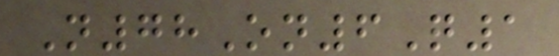N78On6Q1
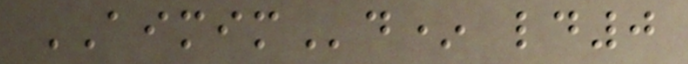AIMIMd* ld0
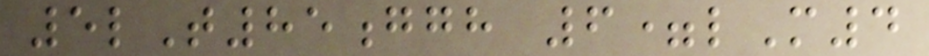5lT85ggh 6=lM4
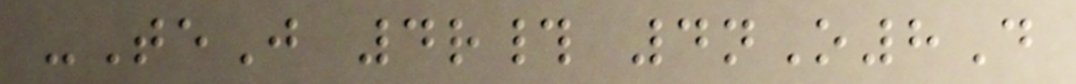-TeJ 4r# 4nO8D
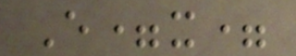E=x=
